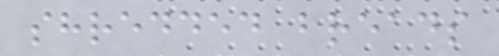shredded breads
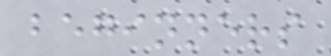beginners
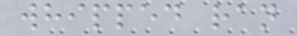whipped ran
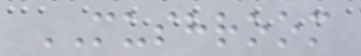MUSHROOM
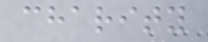charity
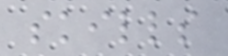skills
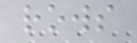rows
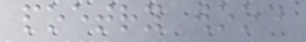poetry wood
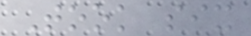Took six
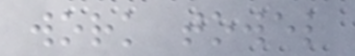work towel
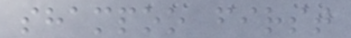shampoo first
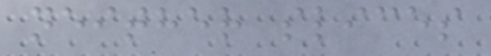neither slices
